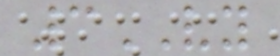3VY
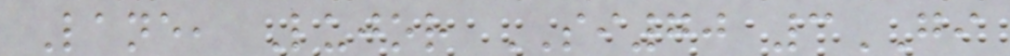Lane, Lujor SI70 3GI
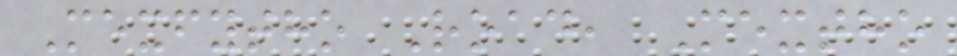Mexfytho Road, Mextho
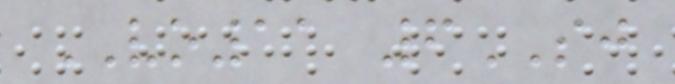VO11 6SJ
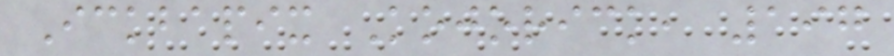Ickbapix Kojorick, 197
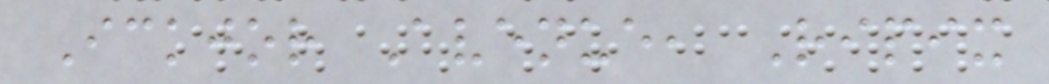Ickjor Avenue, Ripix
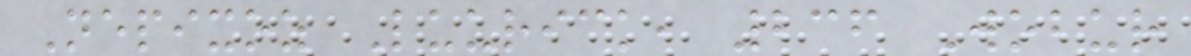Nepixoz Luurick, 236 Wobur
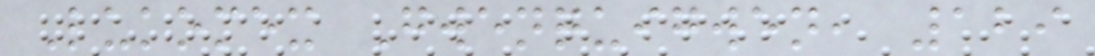Lukomex Gwenquigwen, 129
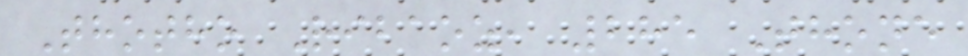Thotho Ribaoz, 285 Thone
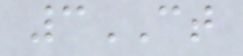3CT
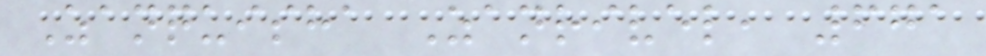Zanquisha Zanrivel, 671
